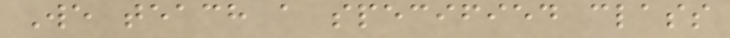We teach a specified class
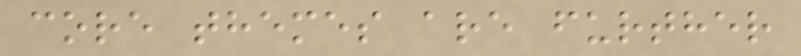core themes are further
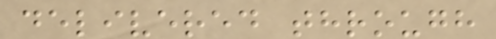delivered through
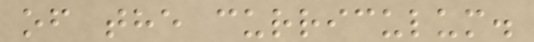of the curriculum.
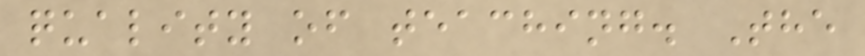quality of teaching. The
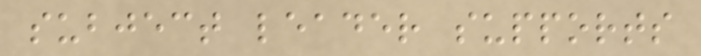subject leader supports
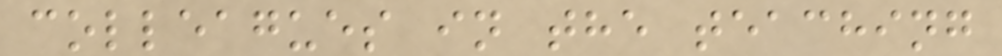colleagues in the teaching
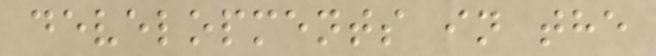developments in the
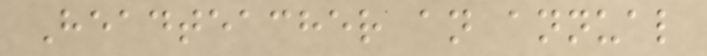Headteacher an annual
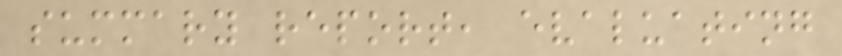summary report, evaluating
